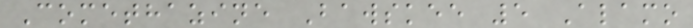Comethazine Bawskee 5 Alamo
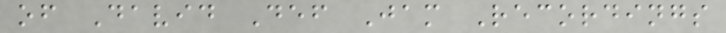of David Def Jam Recordings
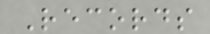Records
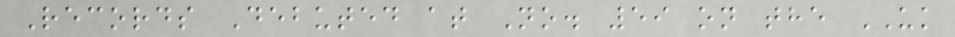Records Debuted at No. 59 on the UK
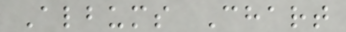Albums Chart
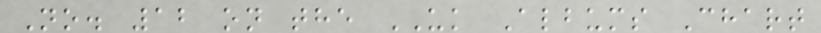No. 12 on the UK Albums Chart
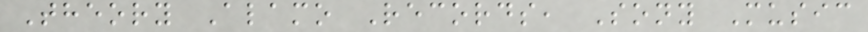Theory Alamo Records, Sony Music
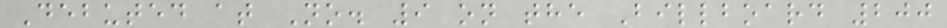Debuted at No. 9 on the Billboard 200
